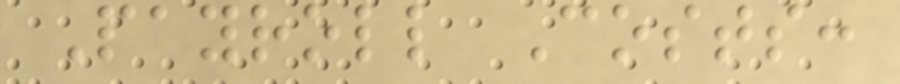Payroll Costs:
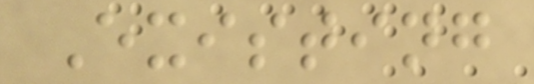Existing
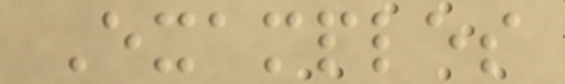Examples
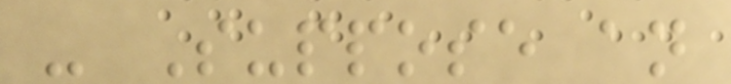- Suppose an
